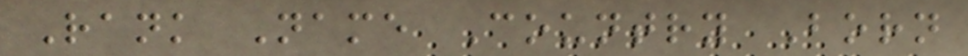Rank Name Country Born
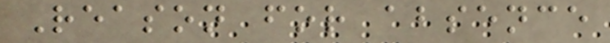Reason for absence
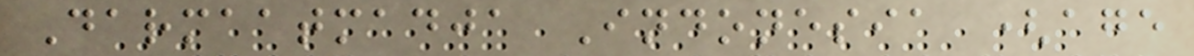Darmaatmadja Indonesia (age
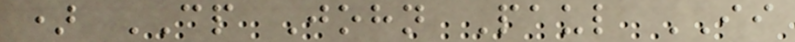) CP John Paul II
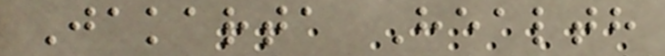Jakarta Health
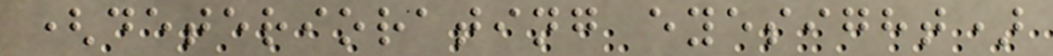(deteriorating eyesight)
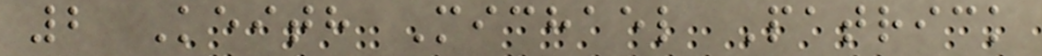2 Keith Michael Patrick
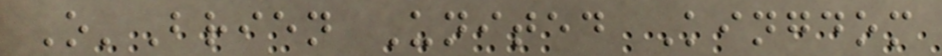O'Brien United Kingdom
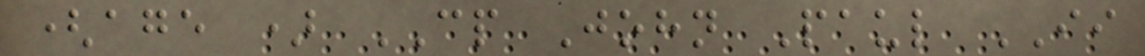(age ) CP John Paul II
